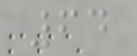64
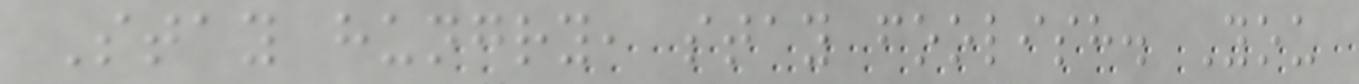Stay hungry, stay foolish. You
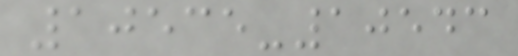10535-10543
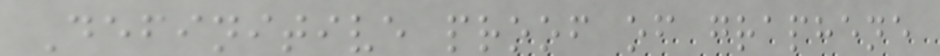Definitive proof of graphene
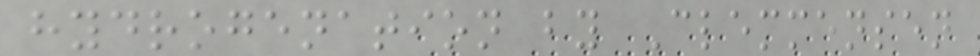hydrogenation by Clemmensen
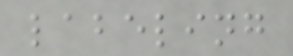labeling
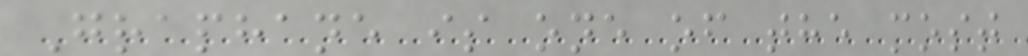Graphane is one of the most
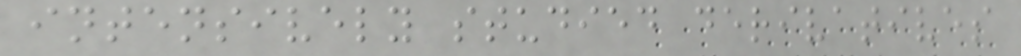intensively studied derivatives
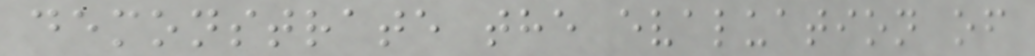demonstrate the evaluation of
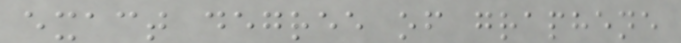exact degree of graphene
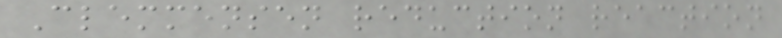Clemmensen reduction reaction
